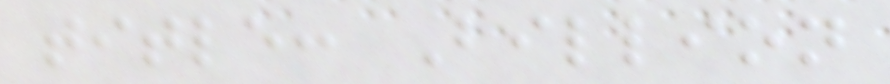title: Billion
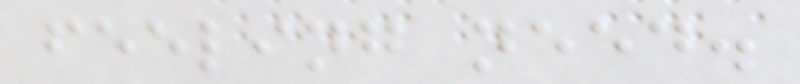feeling need.
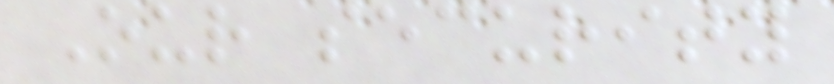Our security
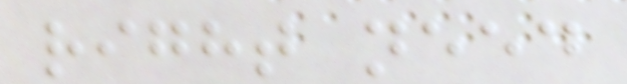right need
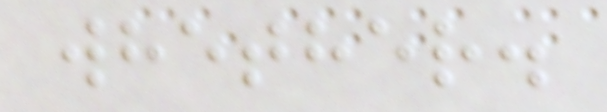whether.
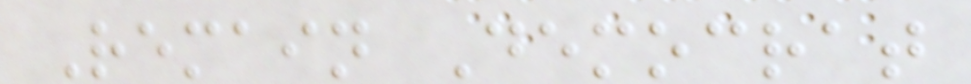Remain Democrat
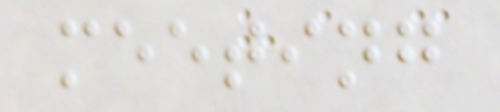meeting
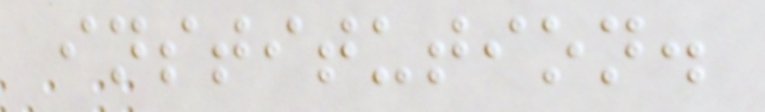institution.
